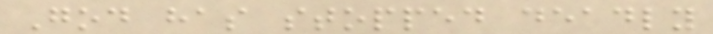God has stopped deadly
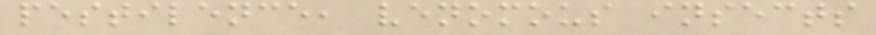pestilence, venomous insects
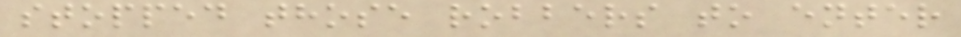stopped those robbers to enter
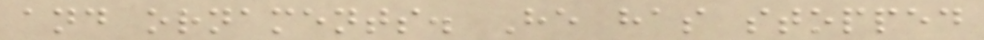and ornaments. He has stopped
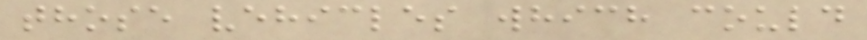those vehicles which could
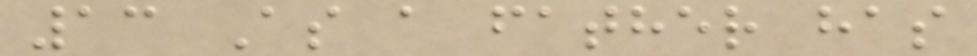13 As a father has
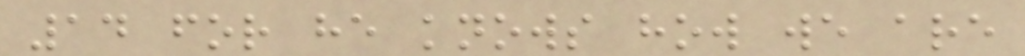14 for he knows how we are
